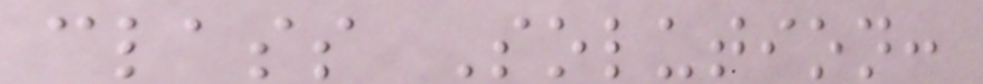class Solution:
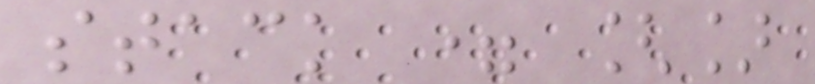stack = []
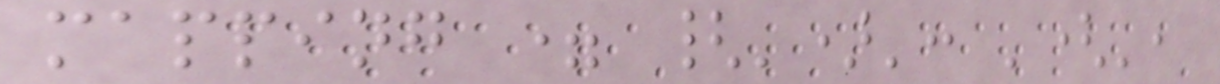mapping = {')': '(',
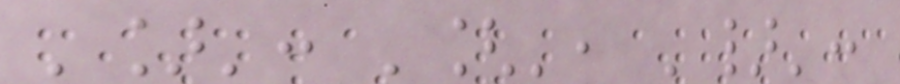']': '[', '}':
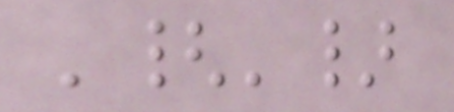'{'}
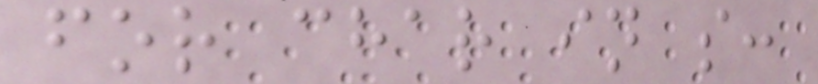for char in s:
